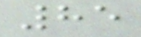85
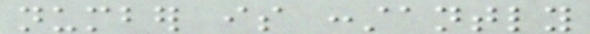number is constantly
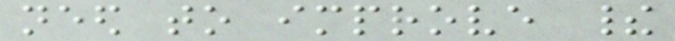need to improve their
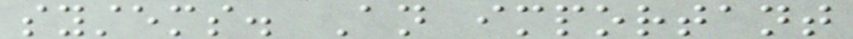systems. An important
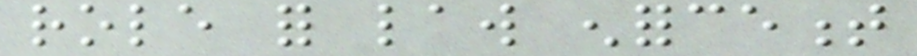role for law enforcement
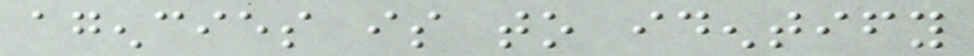agencies is to identify
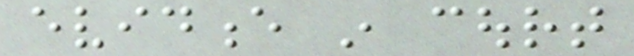evidence in court
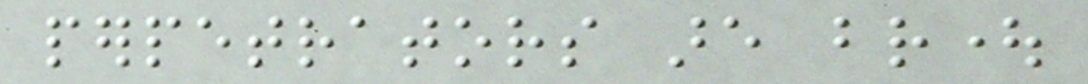perpetrators are brought
